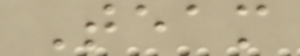Team
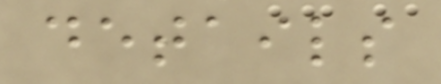details
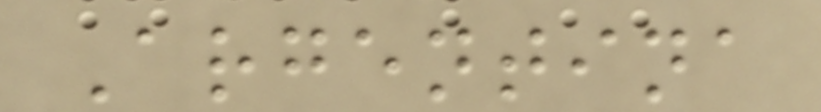Argentina
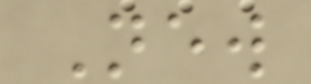New
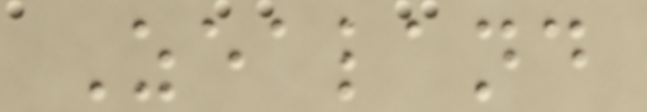Zealand
